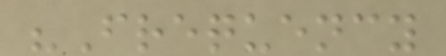"Frequency
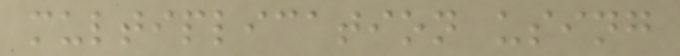multiplication using
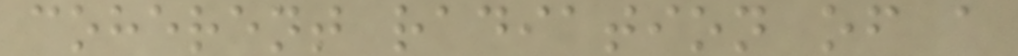coherent radiation of a
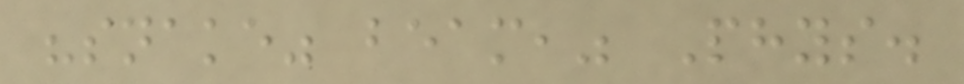"snake" beam," Phys.
